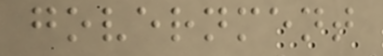government
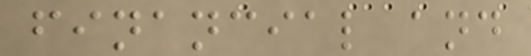financial and
